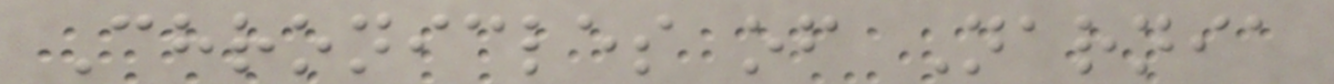Chronicles of Narnia
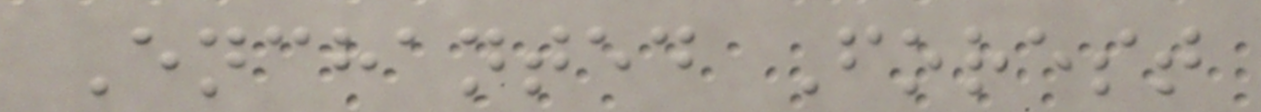Enchanted Forest
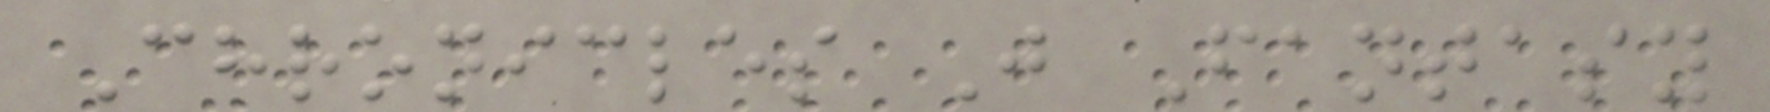Chronicles J Fantasy
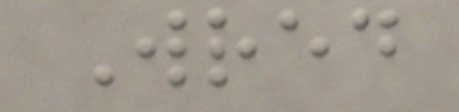Wred
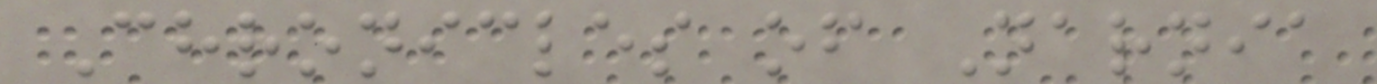Chronicles of Narnia
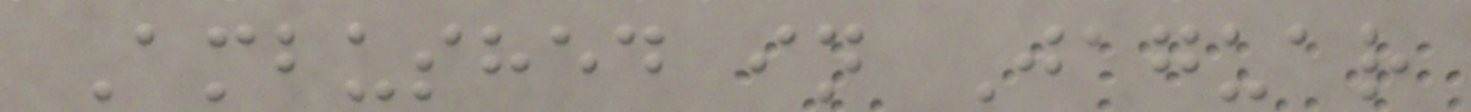Ambushed in Jaguar
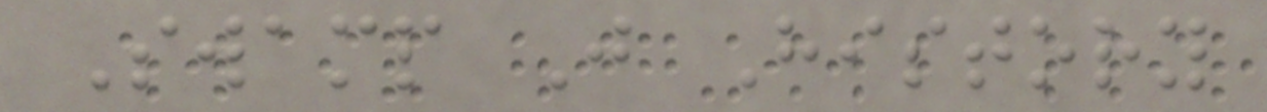Swamp J History
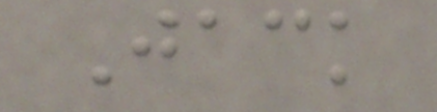Jack
